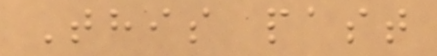This past
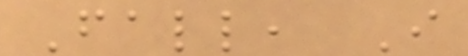Fall, I
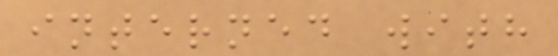interned with
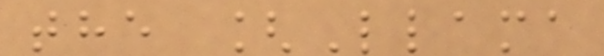the [Llama
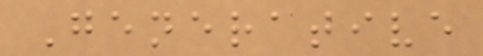Generative
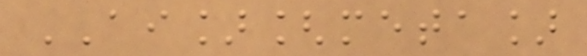AI][meta]
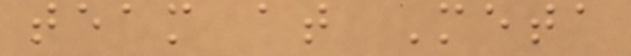team at Meta
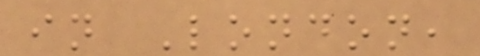in London,
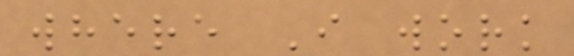where I work
